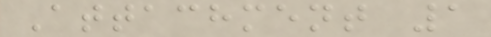Attachment 1
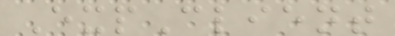ExpClient
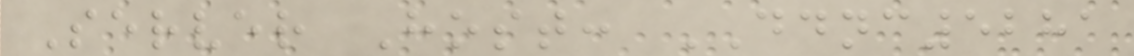Server Host: DDNC5281
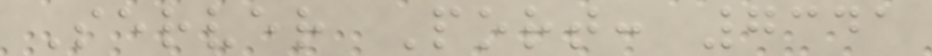Server Port: 7341
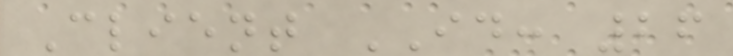Client ID: 26
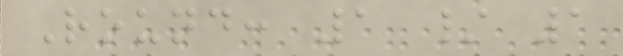Round: 1 / 1
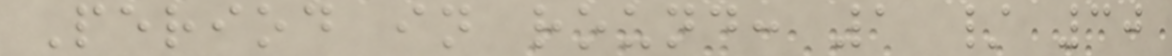Period in round: 1 / 30
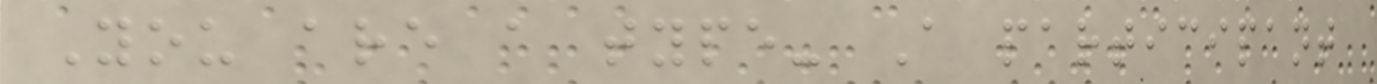You are a type- A participant
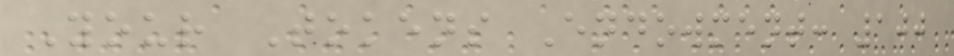Your Tokens Endowment: 100
